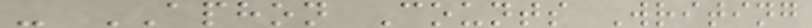- APHON Counts Writing
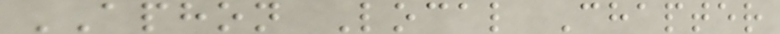APHON Local Chapter
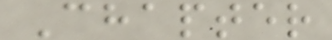Chapter
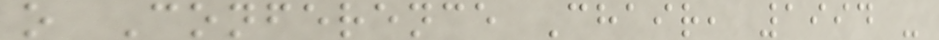o Conference Chair, 1994 -
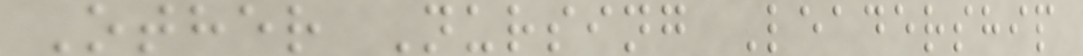Other Nursing Leadership
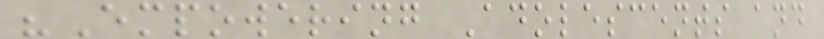"Empowering Adolescents and
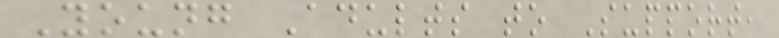Young Adults to Support,
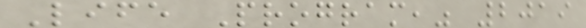Life Program," 2019
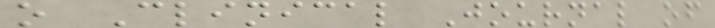o Clinical Journal of
